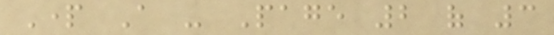Part A - Page 2 of 3
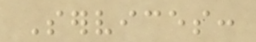Services:
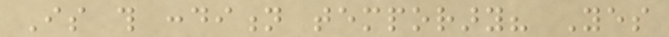Is this condition temporary? Yes
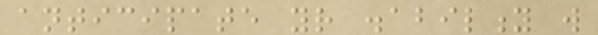anticipate your disability will
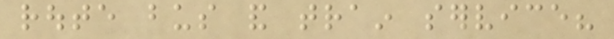route bus and train service?
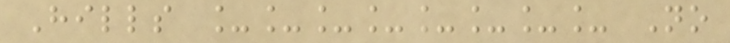Hills ________ No
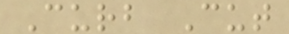Curb Cut
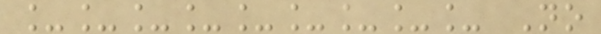_________ No
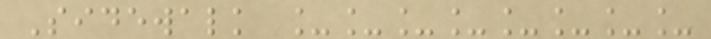Sidewalk ________
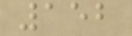152
